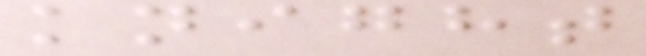knight
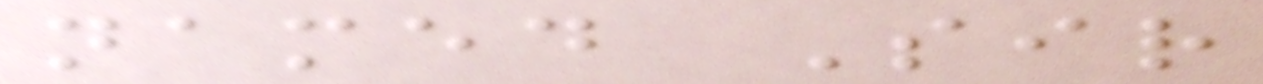named Sir
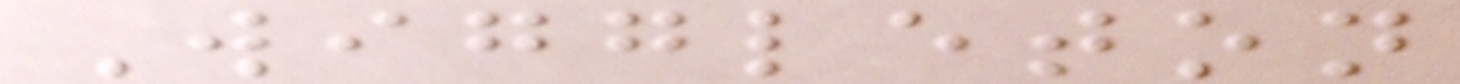Wiggleton
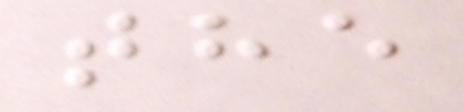the
